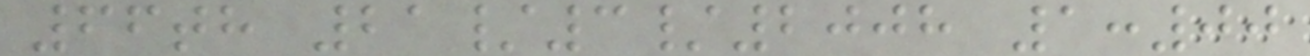66th 21/3/2008 1:00
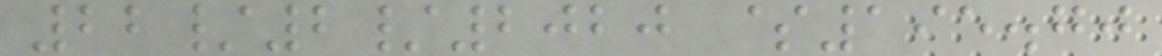22/2/2020 $195.70
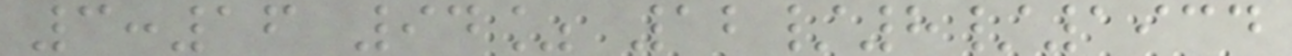3:16 94% 12/8/1934
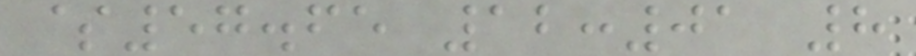$57.65 12:01 8
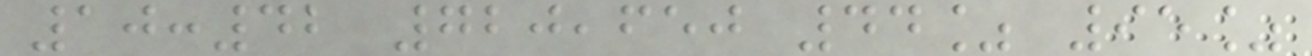10:42 720,650 44% 95%
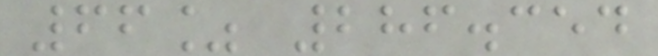66% 286.354
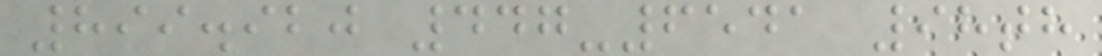899.920 447-6541 98th
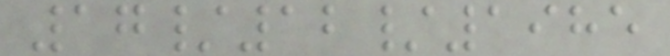17/12/1985
